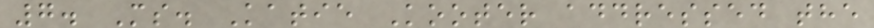7. Ms. Katie Kooter addressed the
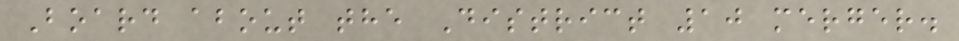Board about the District 10 merger.
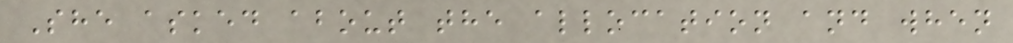She asked about the allocation and when
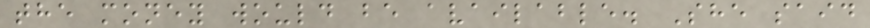the money would be available. She said
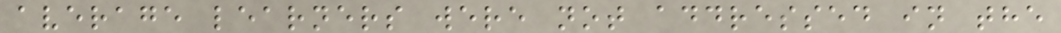average learners were not addressed in the
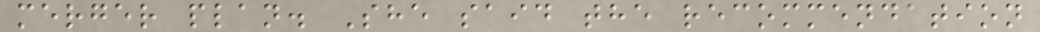merger plan. She said the recommendation
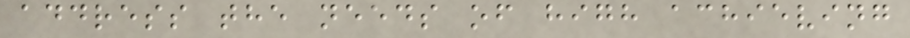address the needs of high achieving
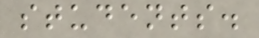students.
